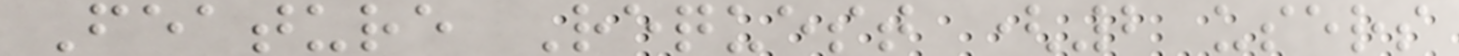Feature Request (2 users
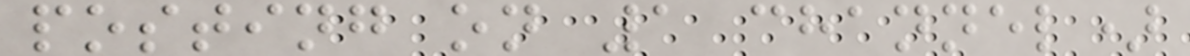posting on 1 channel)
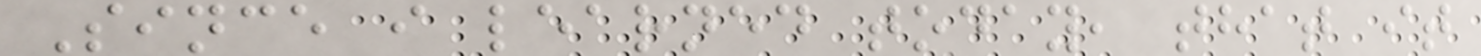Since i learned today, that it
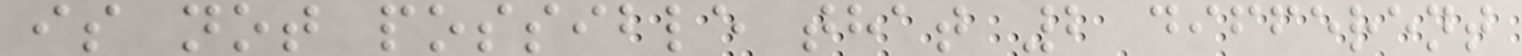is not possible that 2 different
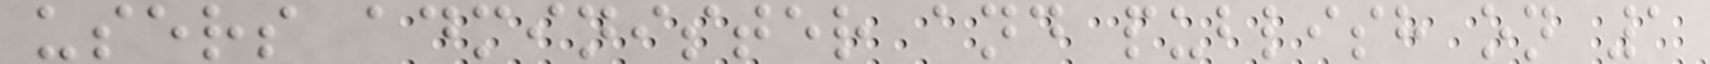users administer and publish on 1
